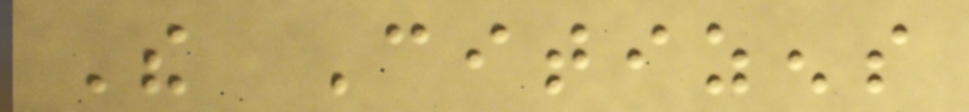The Citizens
